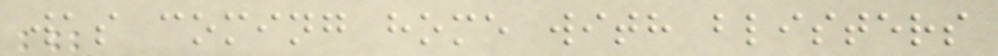was coming home with blisters
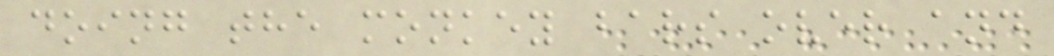doing the monkey bars over and
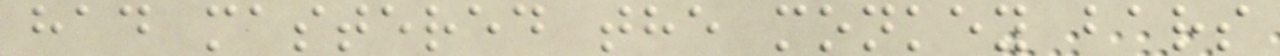had mastered the monkey bars
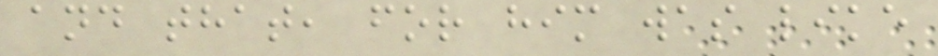and that, for him was like
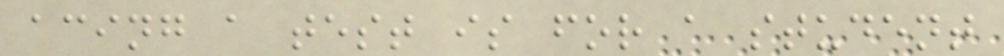acing a test is for a student
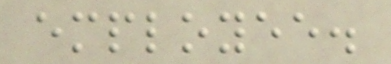employee.
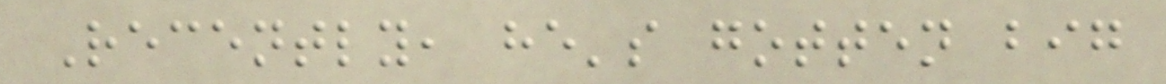Recently, he's gotten big
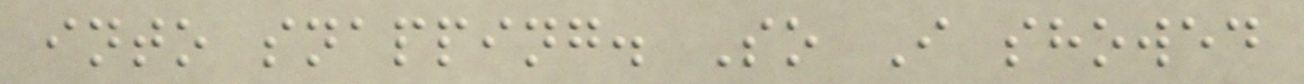into snapping. So I showed
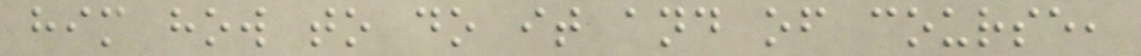him how to do it and of course,
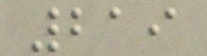219
